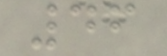46
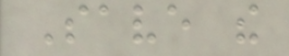Save the
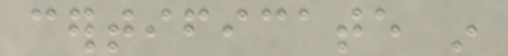certificate in
